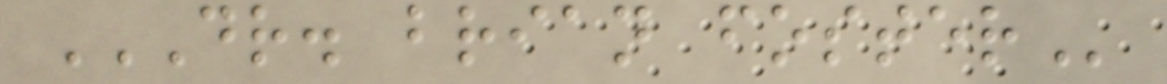DR. BRIAN FOSTER
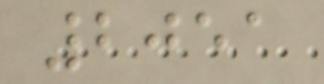2051
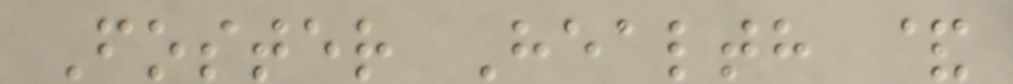Foster Health &
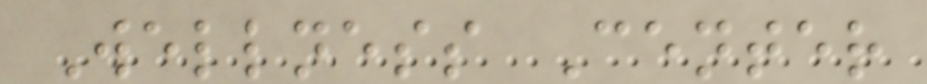Wellness Center
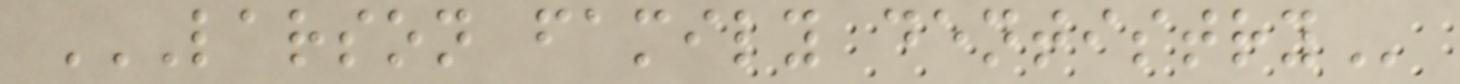LARSON FAMILY DENTISTRY
